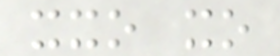xxo xo
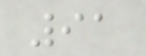91
